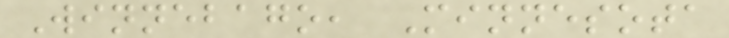Winnebago, Minnesota
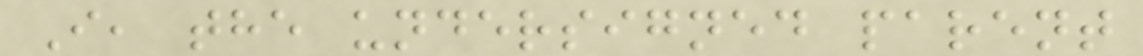I, the undersigned parent
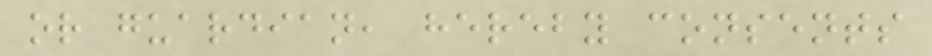or guardian, hereby consents
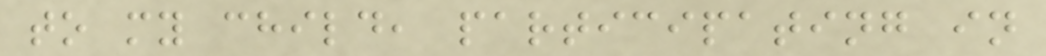to my child, participating in
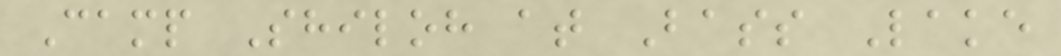Camp Shiloh at Bass Lake
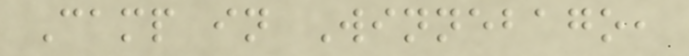Camp in Winnebago,
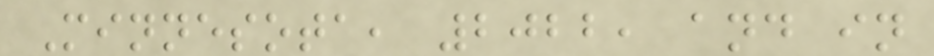Minnesota, 2022, and in
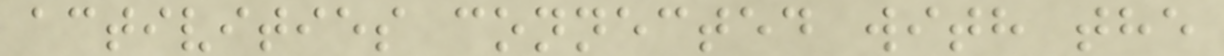activities connected with the
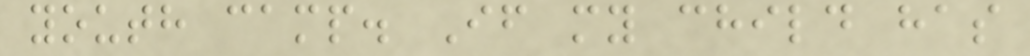youth camp. If my child has
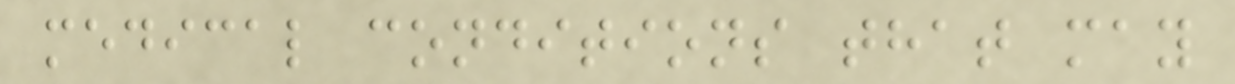medical conditions that may
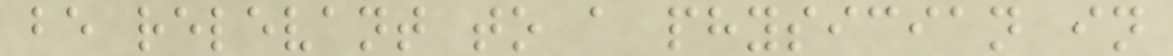be relevant to a physician in
